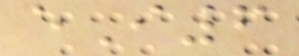eI6
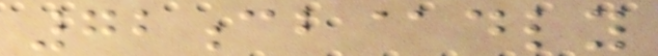72cb@dly
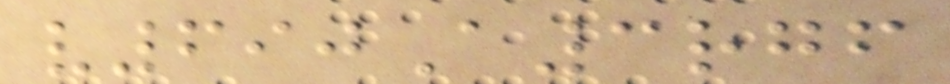v690A3rgf
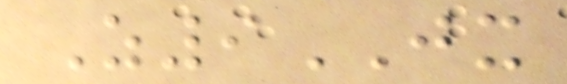Z9JX
